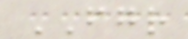FGR
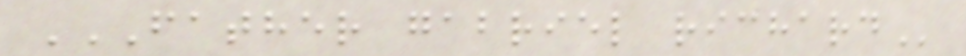FATHER GABRIEL RICHARD
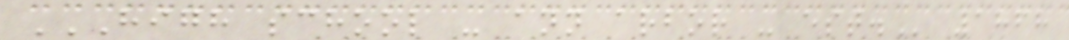HIGH SCHOOL - ANN ARBOR - EST. 1868
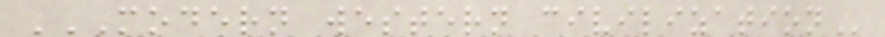MODERN WESTERN CIVILIZATION
